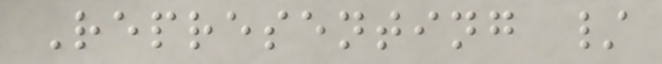Representing /
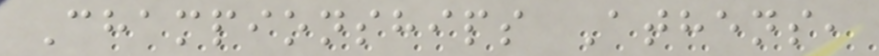Championships Athens,
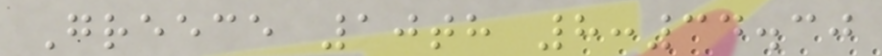Greece 10th 8:34.30
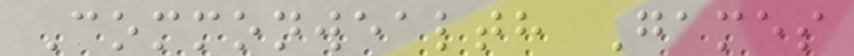Commonwealth Games
